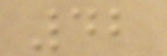42
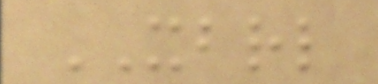XBRL
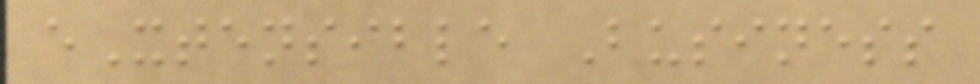eXtensible Business
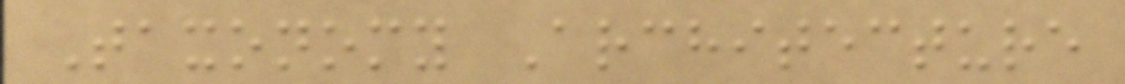Taxonomy Architecture
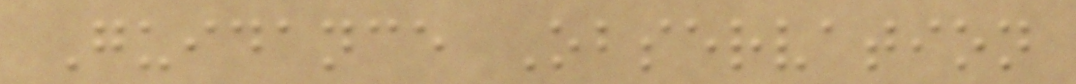Guidance Observation
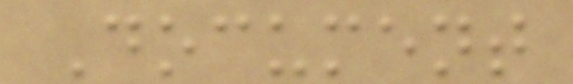Document
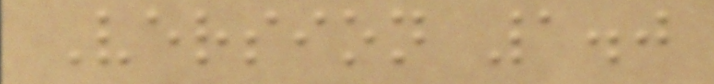Version 1.0
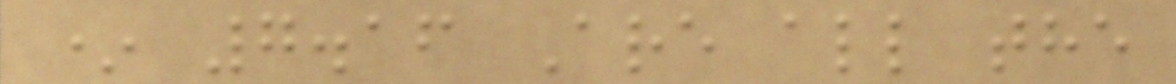* 7.16 Are all the
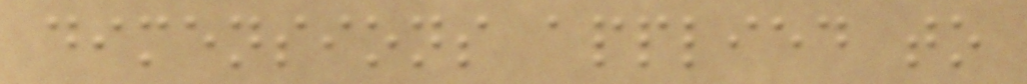dimensions applied to
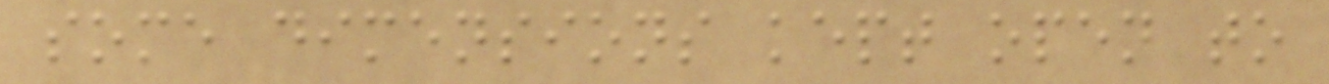some dimensions kept open to
